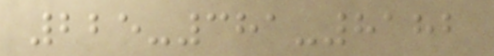225-381-8182
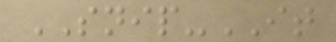SNIP-IT
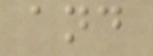and
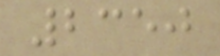2350
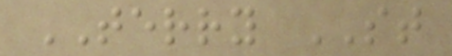TERRY ST
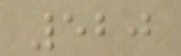520
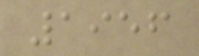1956
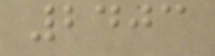2403
